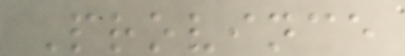Province
